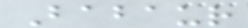Babaur
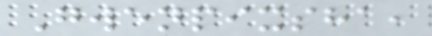Gwenpixsha,
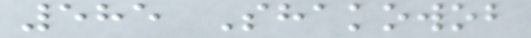585 Shakowob
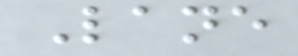Lane
